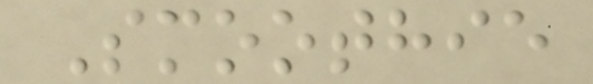Smoothie
